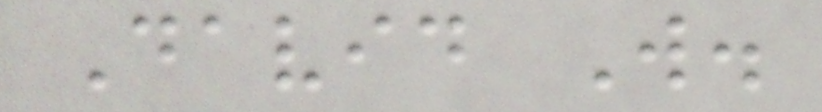David W.
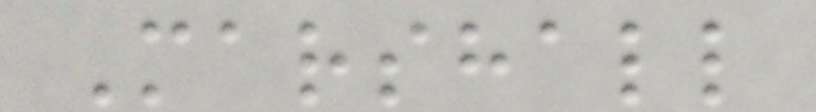Marshall
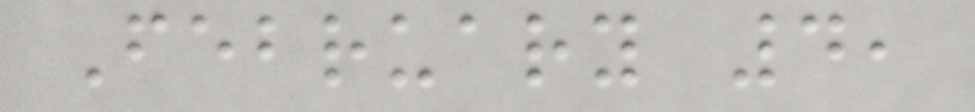February 4,
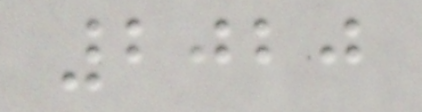2020
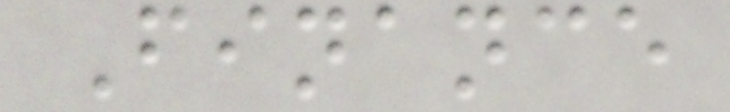Finance
